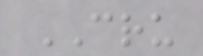CRU
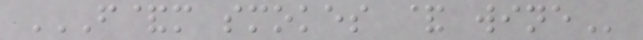F&M SMOKES & WINE
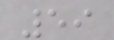59
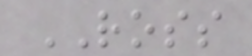ROSS
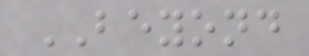BEYOND
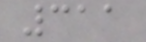311
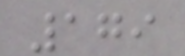179
